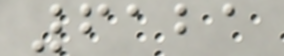6121
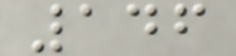146
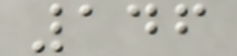146
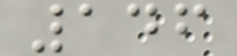146
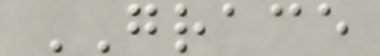GRACE
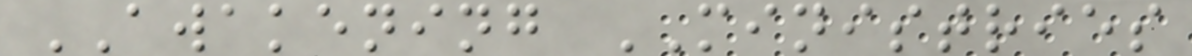AWAKENING MINISTRIES
